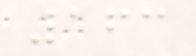163
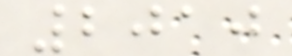2010
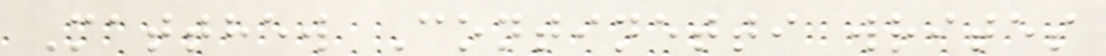Matthew Continetti writes
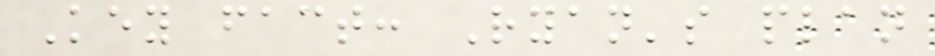Key fact: Ryan's plan
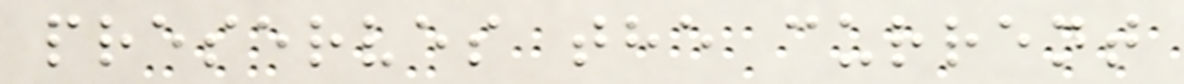preserves the current
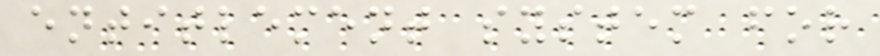entitlement system for
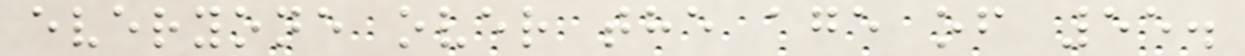everyone over the age of 55.
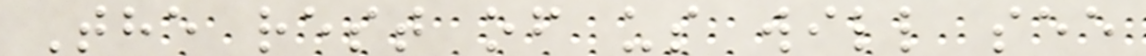The rest of us will see
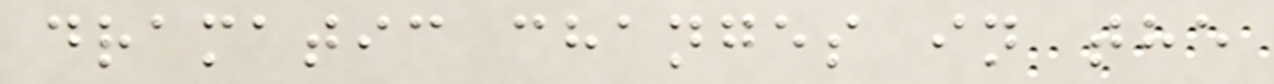dramatic changes in the
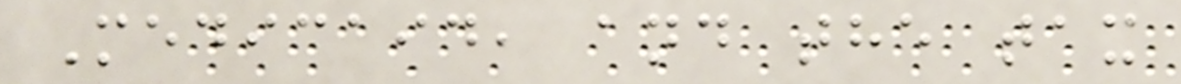Medicaid, and the tax
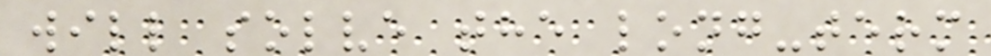will solve the long-term
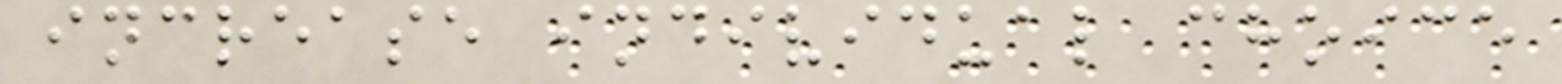increase individual choice
